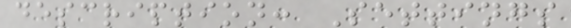description: Settings
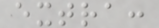extra:
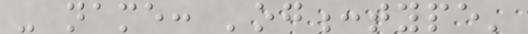- name: 'og:type'
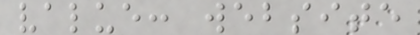value: website
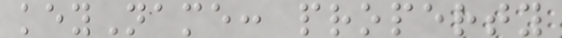keyName: property
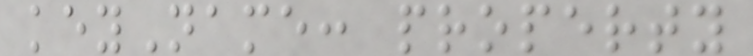keyName: property
